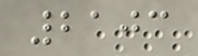2103
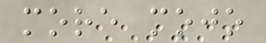more mojo
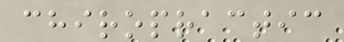chiropractic
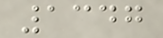1347
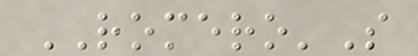ROMERO'S
